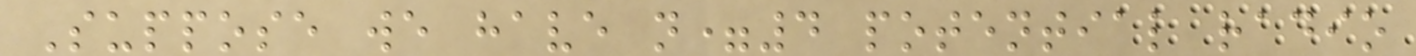Suppose we have n=4 potential radio
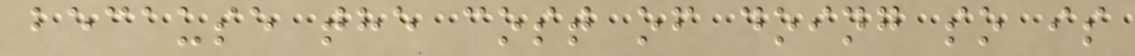because the cost of doing so is
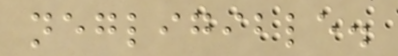negligible.
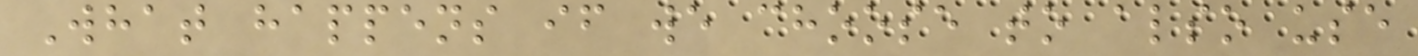What happens if we choose to also use
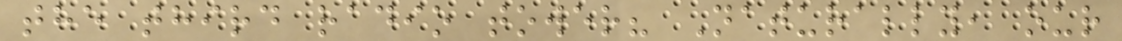the third radio tower? Naturally, our
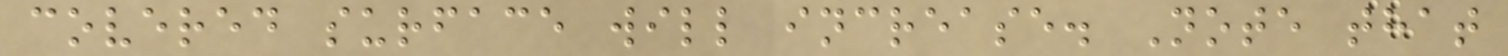covered surface will increase. Note that
